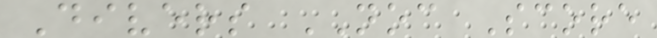Divers NOC Score
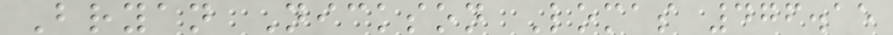Bryan Nickson Lomas 476.15
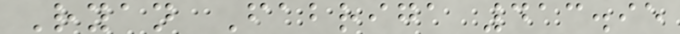Ryan Fabriga 413.95
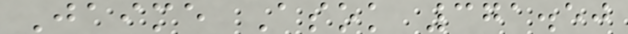Jaime Asok 371.50
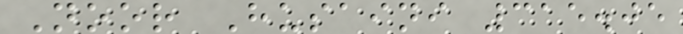Noor Husaini 315.05
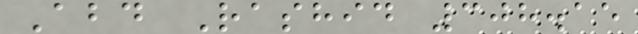Abd Rashid 308.15
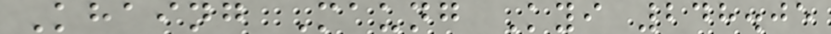Khaing Maung Kyi 248.05
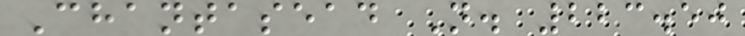Chantasead N. 223.50
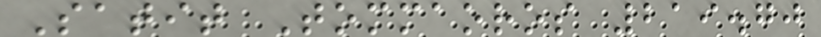Satit Tommaoros 219.70
